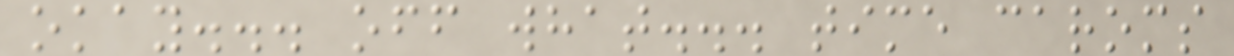okay... off what... time caroms
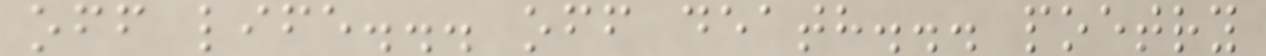off life... off death... poetry
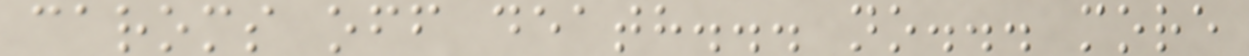caroms off death... no... more
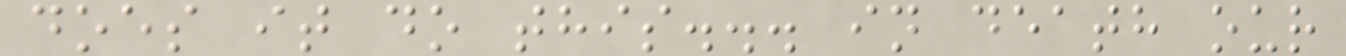does it do this... in death our
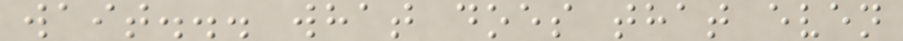wait... what does that even
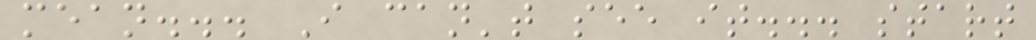mean... I can't see it... start
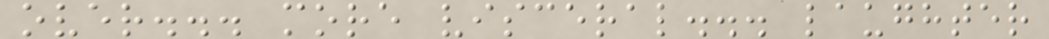over... more visceral... laughter
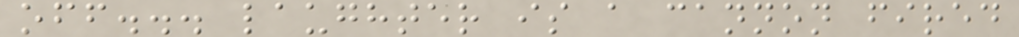off... laughter is a cannon fired
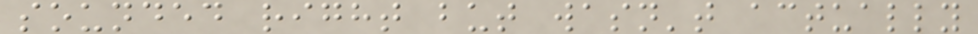sounded right but wasn't actually
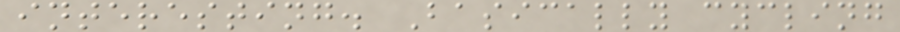interesting. Basically cycling
